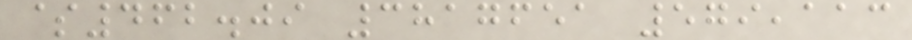$462.09 3817651 579,113
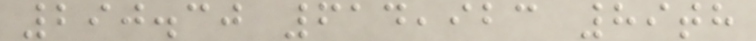290.30 614,923 89th
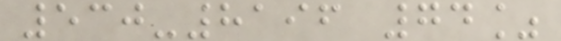530-8196 74%
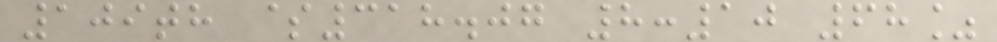109th $318.07 8:10 68%
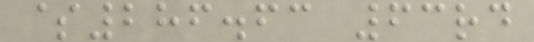$286.63 63rd
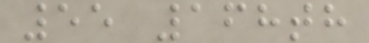55 168th
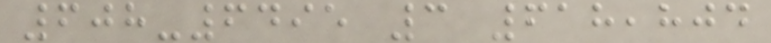608-6495 3 618,804
